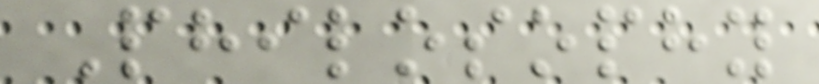Philosophy
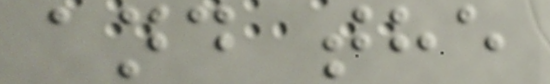and the
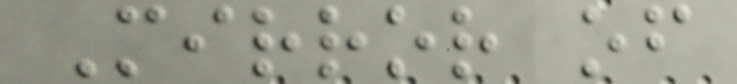Mirror of
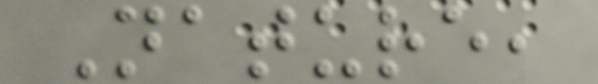Nature,
